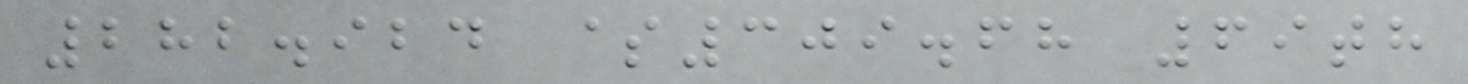282.924 $309.68 69th
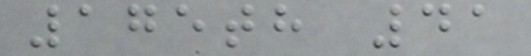175th 41
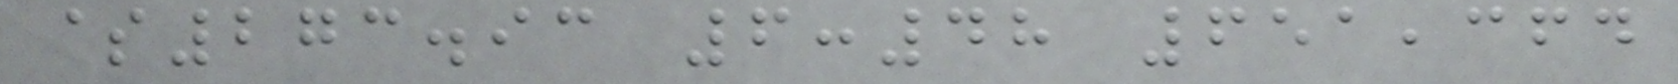$273.93 6:48 651,364
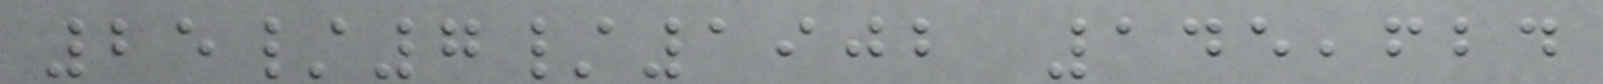25/7/1902 145,624
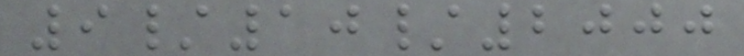9/10/2000
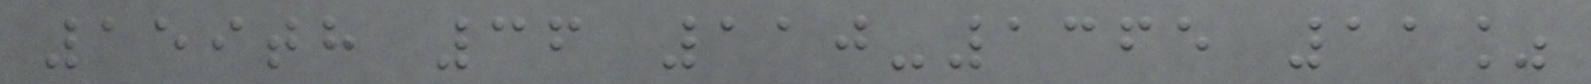159th 36 110-1365 11%
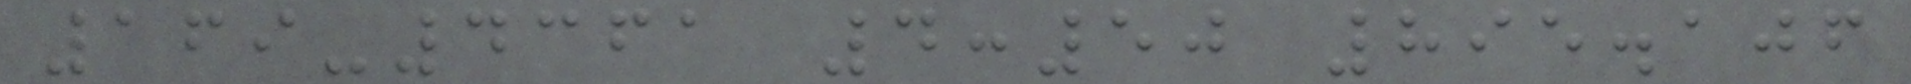169-4361 4:50 895.106
